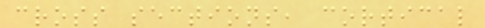cross sections, cortical
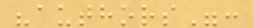"authors":
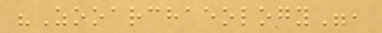"Zooarchaeology",
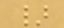}
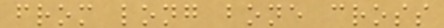from long bone cross
